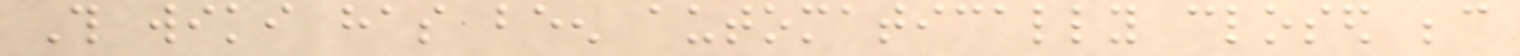This wiki has been automatically closed because
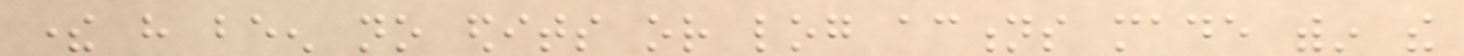there have been no edits or log actions made within the
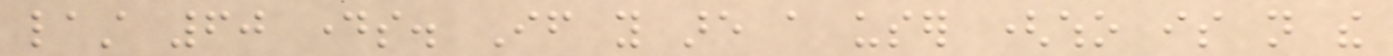last 60 days. If you are a user (who is not the
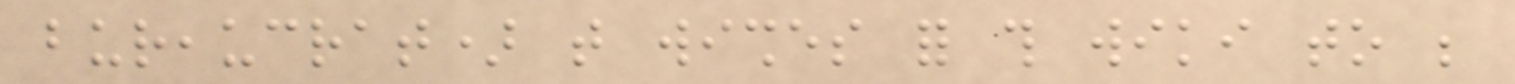bureaucrat) that wishes for this wiki to be
